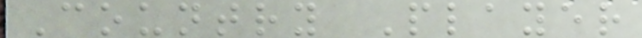Country Player
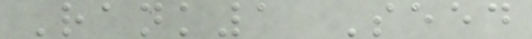Rank1 Seed
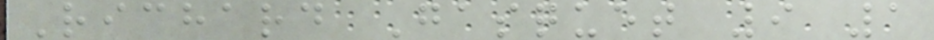Richard Gasquet 9 1
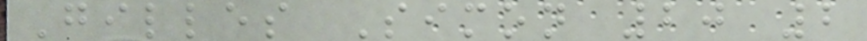Gilles Simon 20 2
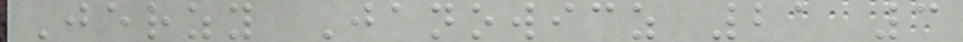Jerzy Janowicz 21 3
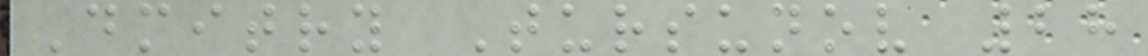Dmitry Tursunov 28
